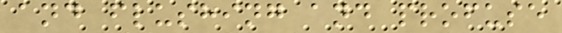and flushing and profuse
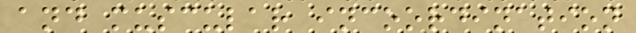and muscular incoordination
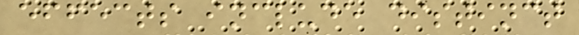effects include distinct
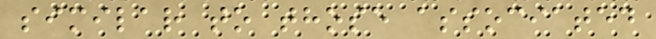similar to those associated
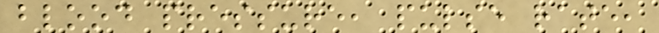blood pressure, pulse rate,
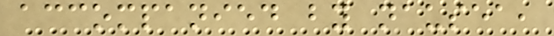accompanied by nausea,
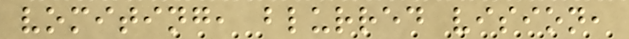vomiting, blurred vision,
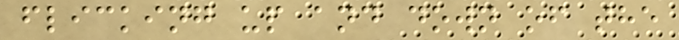flicking up and down of the
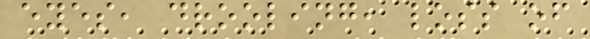eyes, drooling, loss of
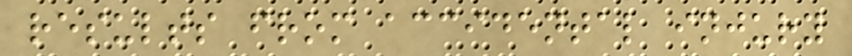results from accidental injury
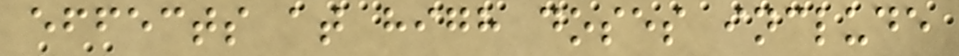effects at high doses include
